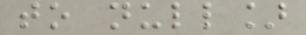to null]
